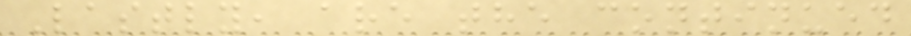Lastly, are the continued
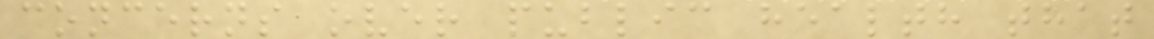concerns over public health that
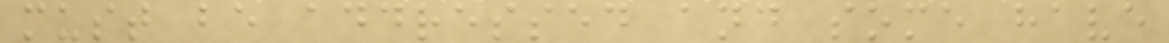must be addressed and some have
